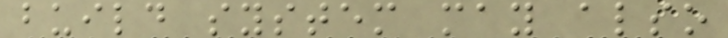build system may also
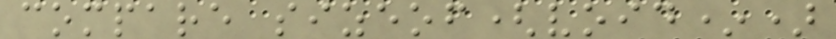compare sizeof(void*)
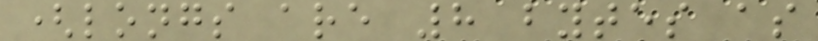(longs are 8 bytes as
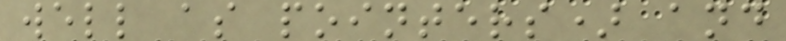well as pointers) and
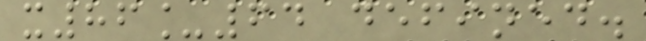x86_64 defined.
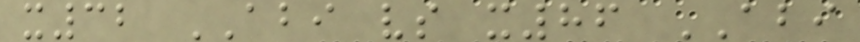x32 ABI vs x86 ABI
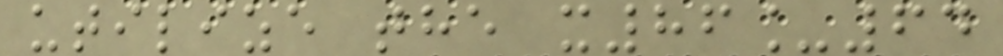utilize the x86_64
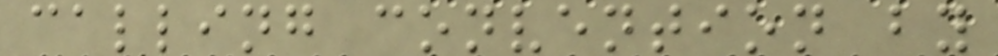calling convention by
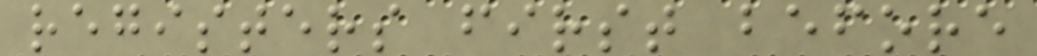registers first before
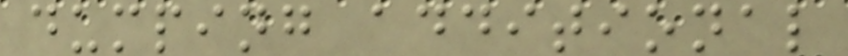dumping additional
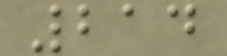214
